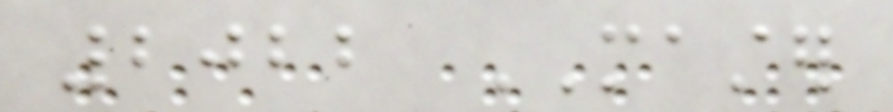2022 MASTER
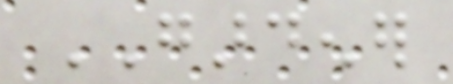GARDENER
